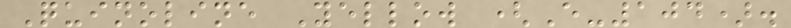Quinoline Yellow (E-104).
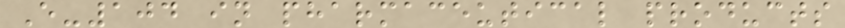E-104 in pharmaceutical products
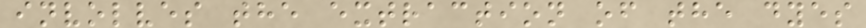involves the extraction of the dyes
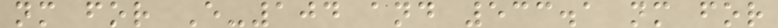nm for E-104 and 533.1 nm for
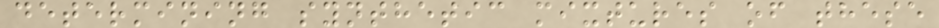determining synthetic mixtures of these
